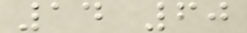14 60
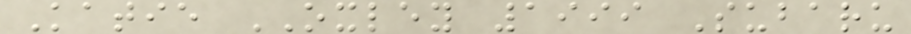Katie OXLEY 1999 Subaru
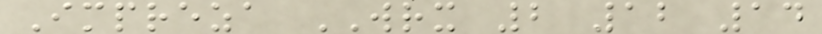Impreza WRX 2 12 14
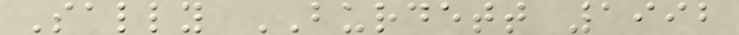Sally BURDETT 1992
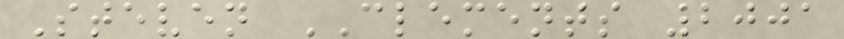Steven CLEMENTS 2001
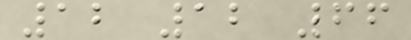12 12 66
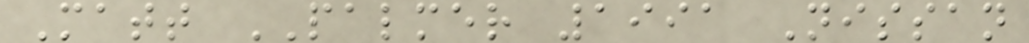Matt PALMER 1991 Nissan
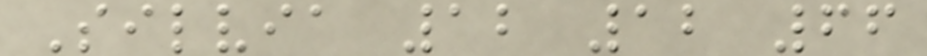Silvia 12 12 66
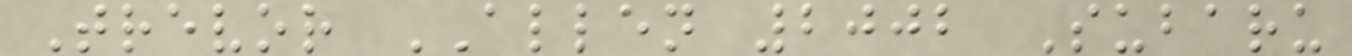Trevor ALLEN 2002 Subaru
